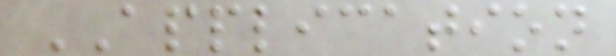APPLICATION
